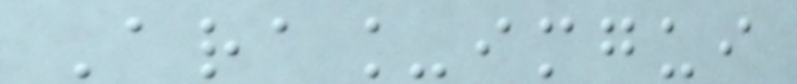Ara_imgui
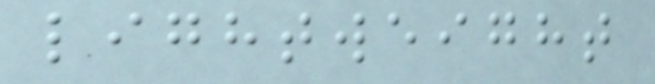lightweight
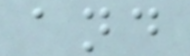and
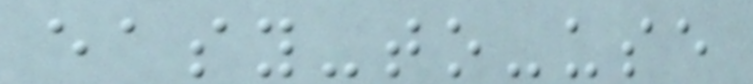easy-to-use
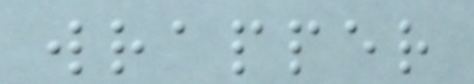wrapper
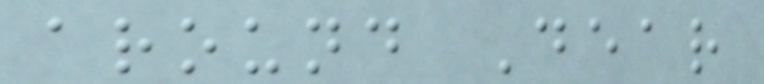around Dear
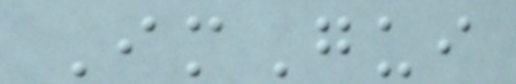ImGui
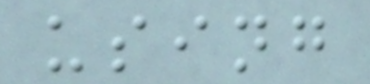using
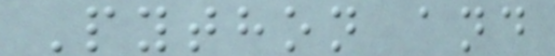Python and
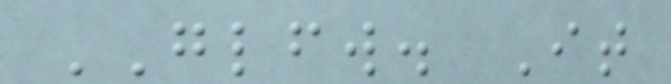GLFW. It
